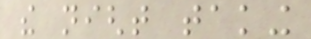the night taking
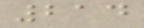214
